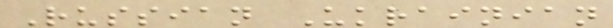Russian Ukrainian
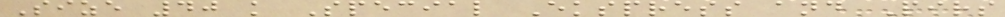Size 40 k Special Ekspress and Pirs
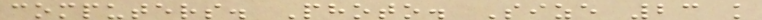computers. Photo. Size 23 k
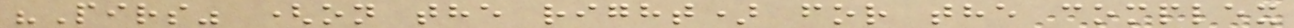"Pirs" (on the right) for the complex
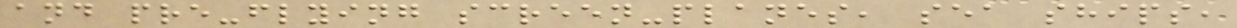and pre-flying screen-planes, sea ships,
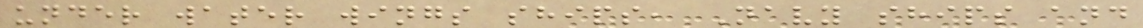under water wings ships, Navy ships and
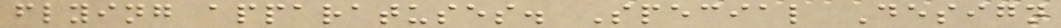flying apparatuses. Special Design
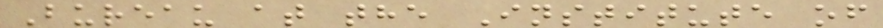Bureau at the Institute of
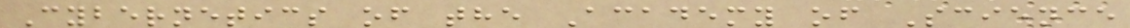Cybernetics of the Academy of Science
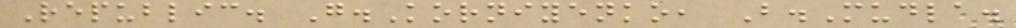Republic. G.Korniyenko, B.Mudla.
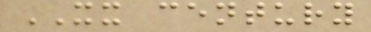XX century
